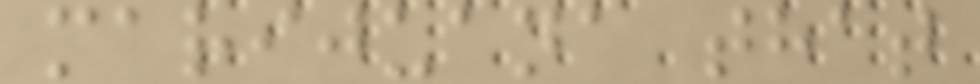marijuana that
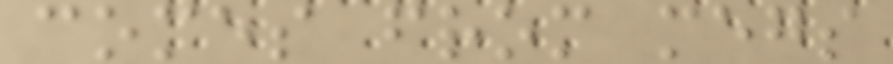comes from megs
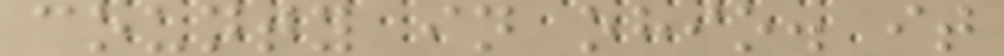county in ohio. it
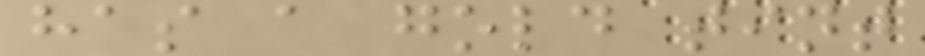has a gold tint
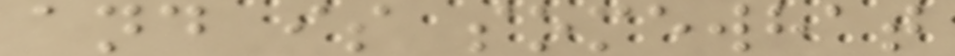and is somewhat
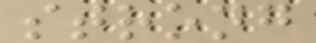strong
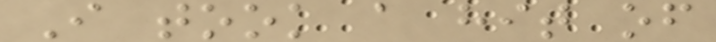I took a hit of
